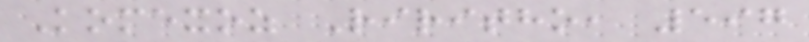Komexoz Riritho, 597
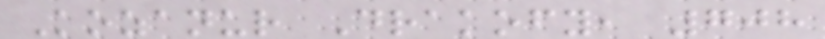Kozanur Drakofy, 708
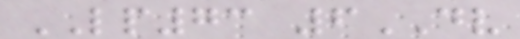LP73 6DV
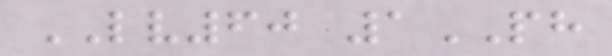LV60 1PH
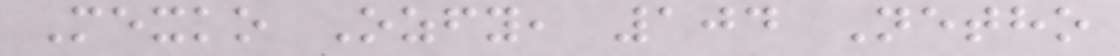Mexko Ozfy, 104 Netho
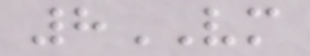8VM
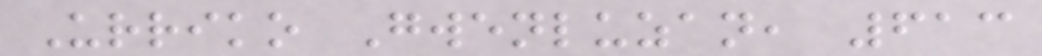Urriko Gwenluzan, 613
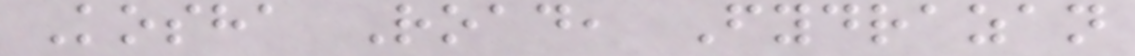Kosha Road, Fydrazan
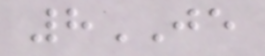8JE
